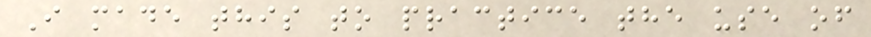I made this to practice the use of
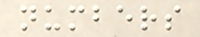numbers
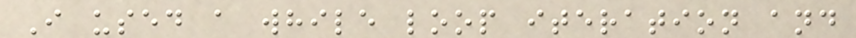I used a while loop iteration and
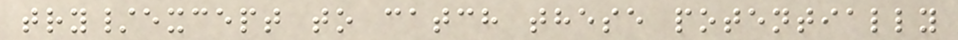try/except to catch these potentially
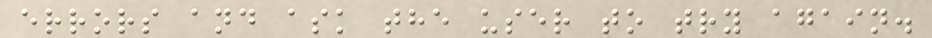errors and ask the user to try again.
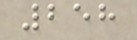258
